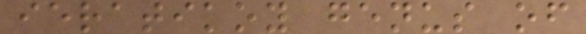ieratikoy genus of
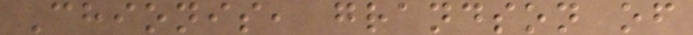Chionis, grandson of
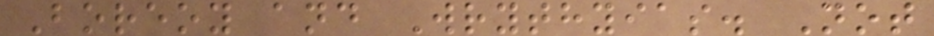Boreoy and Wrythyias. Not
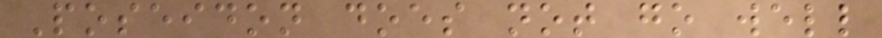Poseidon does not go well
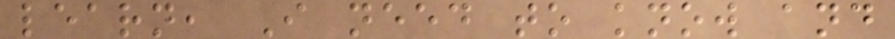learn, I need to know and
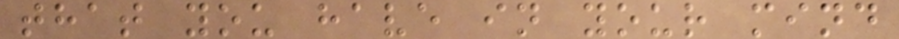that you have in your mind
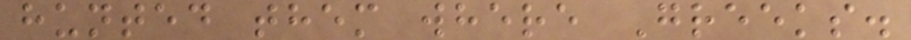hunted them where Greeks.
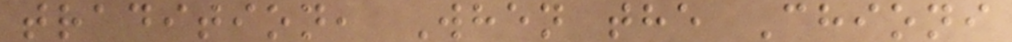tradition, When the Chioni
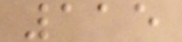115
